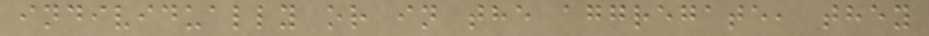individually or in the aggregate, they
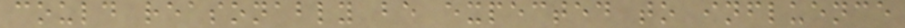could reasonably be expected to influence
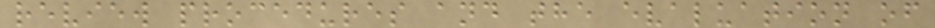review procedures and the evaluation of
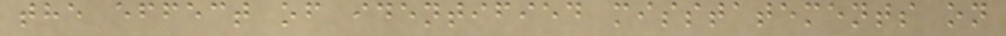the effect of identified misstatements on
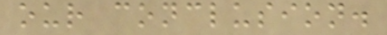our conclusion.
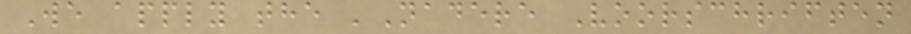We apply the 'Nadere Voorschriften
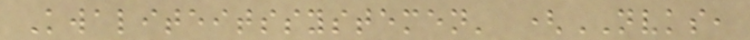Kwaliteitssystemen' (NVKS,
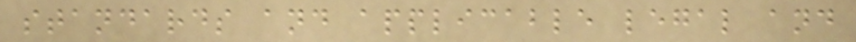standards and applicable legal and
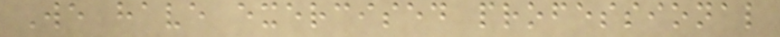We have exercised professional
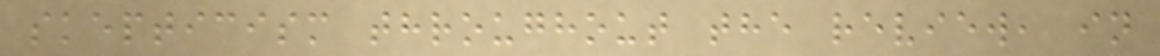skepticism throughout the review, in
